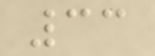33
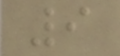9
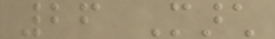26 March
